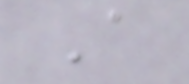A
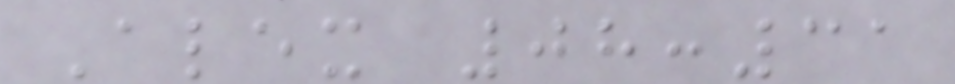Alex 08:31
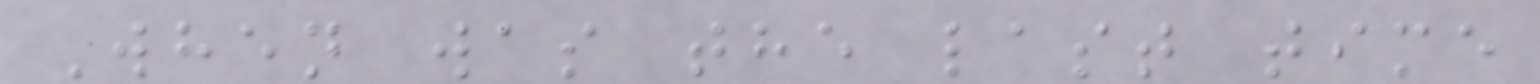When was the last time
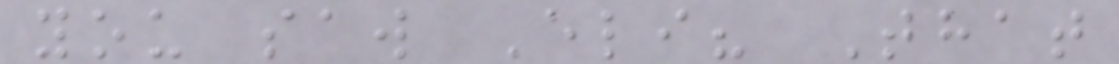you saw Eli? That
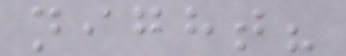night?
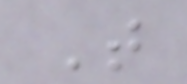T
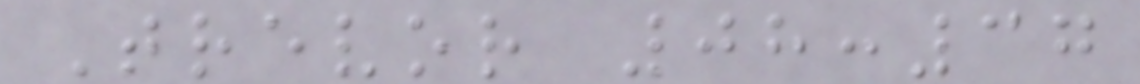Trevor 08:37
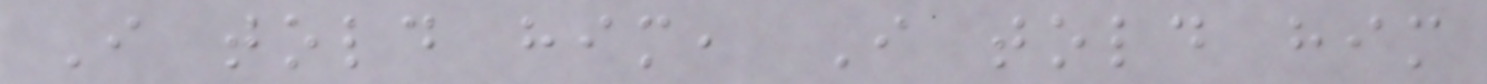I told him, I told him
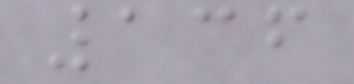136
